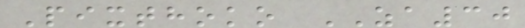Pixthoko ZA30
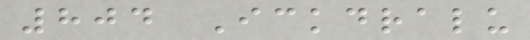804 Ickdralu
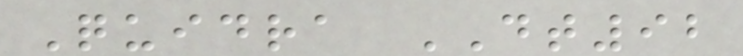Quidra DT92
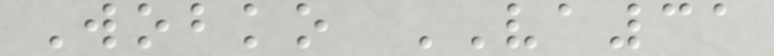Wobko VA31
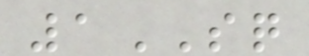1SQ
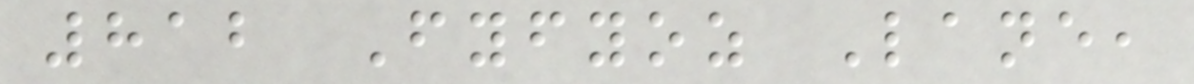812 Fyfyoz Lane,
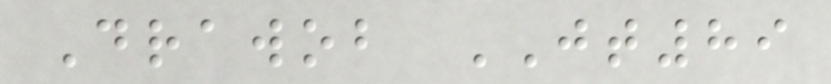Drawob JT89
